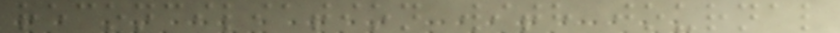reconciliation with journal
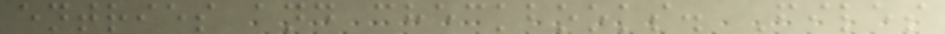entries and checkbooks. Files
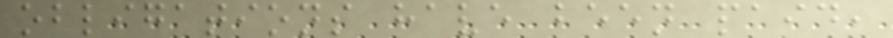obligations have been paid,
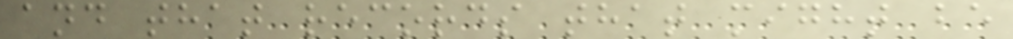and that records that might be
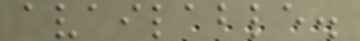available.
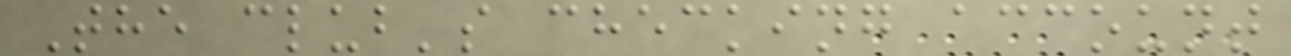The club's checking account
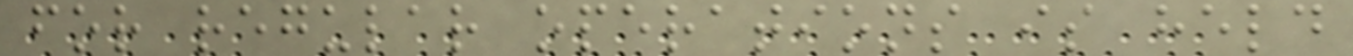for regular operations is held
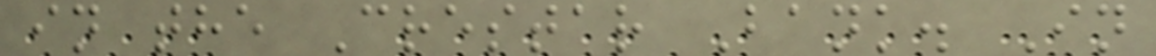in the Crestar Bank. In
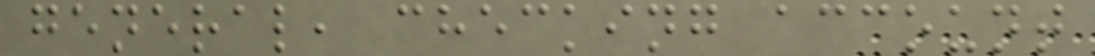general, checking account
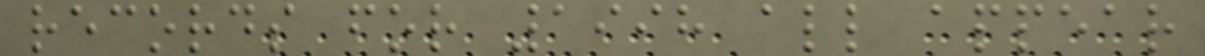records for 1998 all appear
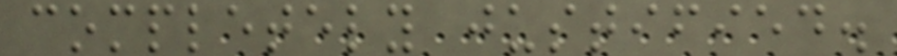completely justified.
